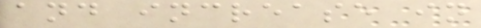and increase in
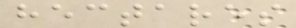hectares
